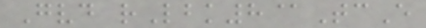Gvd rLbk8@TcE
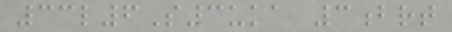33l6S3uka 3brt
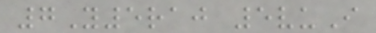7Y5raj 5vuI
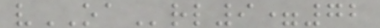vOArl9=72
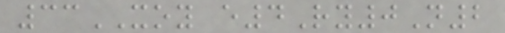33XOY e4Ry0N2
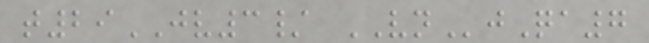t29JV3/ VNjQa7
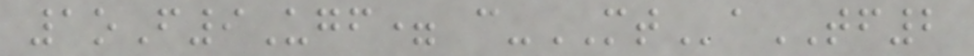1oF9Ugf= c-MTaTF2
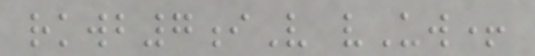rkwb7iV vUw+
